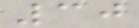30
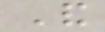And
